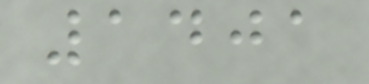1401
